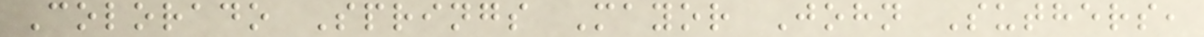Colorado Springs Mayor John Suthers,
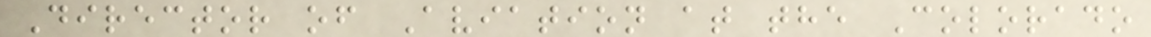Director of Aviation at the Colorado
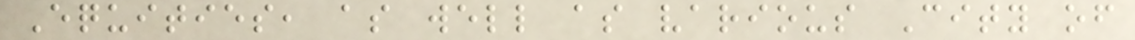Equities, as well as various City of
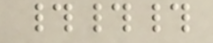###
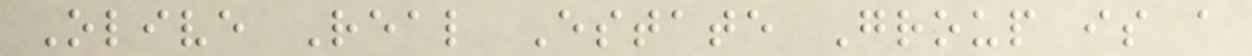Olive Real Estate Group is a
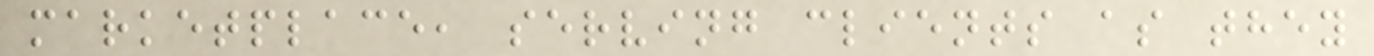marketplace, serving clients as they
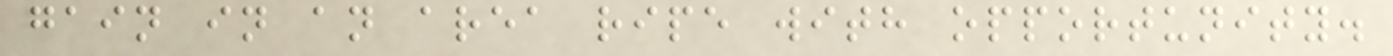gain in an area ripe with opportunity.
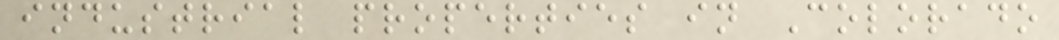industrial properties in Colorado
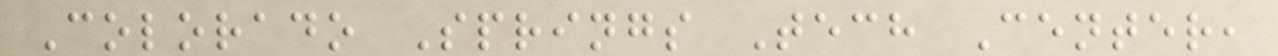Colorado Springs Tech Center,
